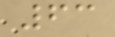63
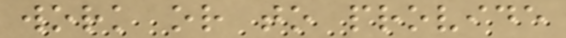work or to provide
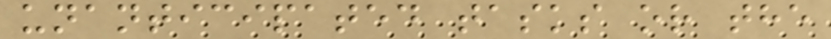unanticipated tasks or the
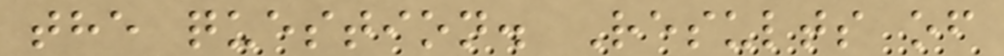the question. Results of
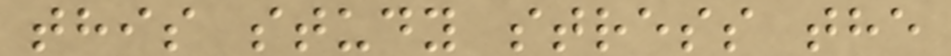this study stress the
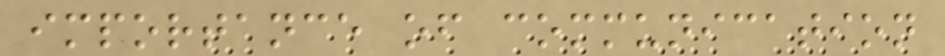importance of communication
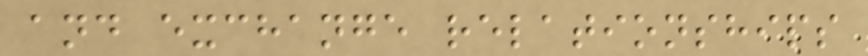and exchange relationships
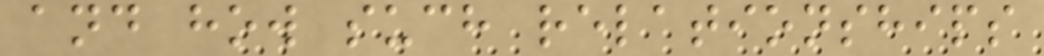and how such relationships
